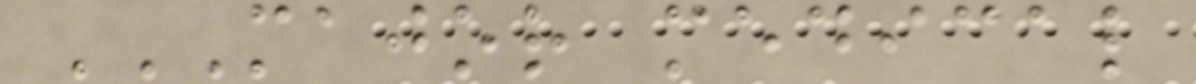MAJOR MEDICAL
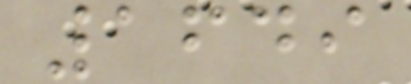1649
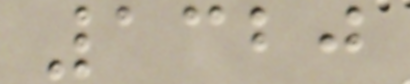1320
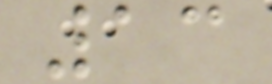13
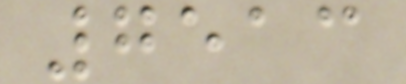7513
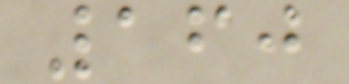160
